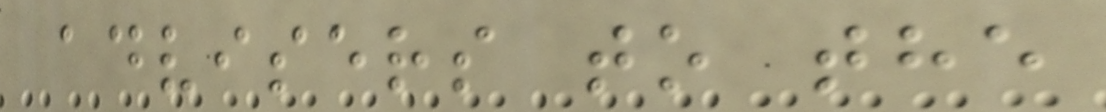advisers to the
